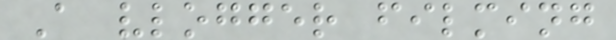A vlogger filming
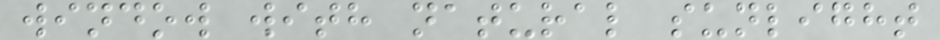window with natural sunlight
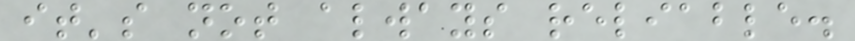it's not always reliable.
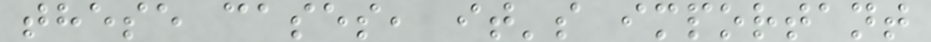these cases, it's important
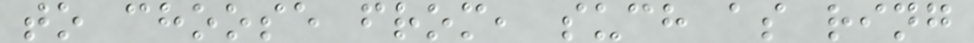to choose from, such as ring
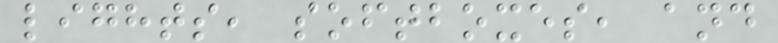lights, softboxes, and
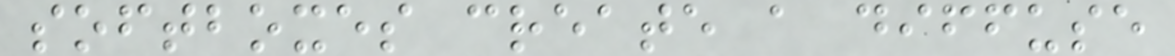softboxes create a diffuse
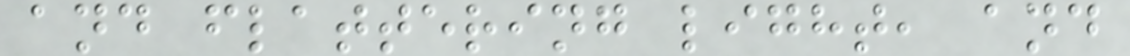and flattering light, and
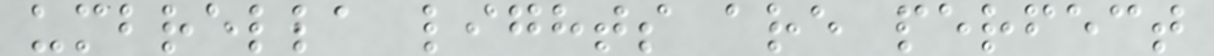umbrella lights are perfect
